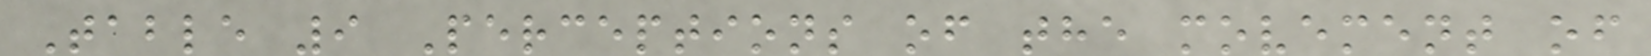Table 9 Perceptions of the movement of
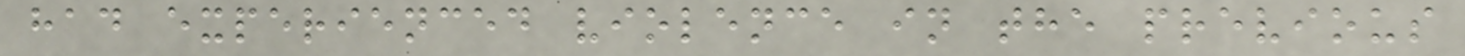had experienced violence in the previous
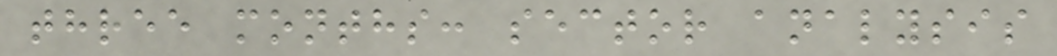three months: sector analysis
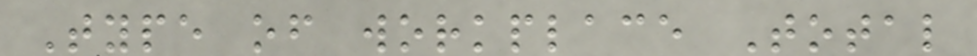Type of workplace Total
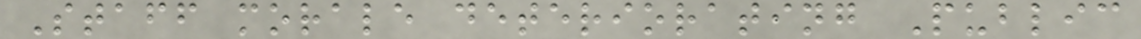Staff morale deteriorating Public
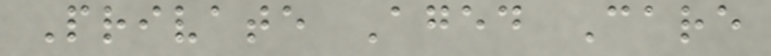Private Aged Care
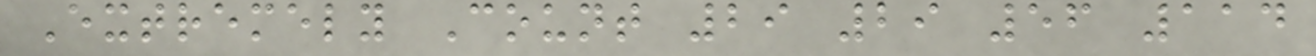Extremely Count 29 29 56 114
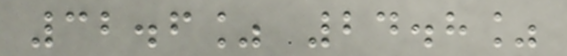32.6% 24.8%
